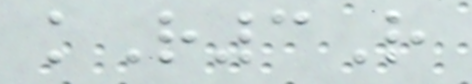kR3R
